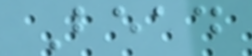Bead
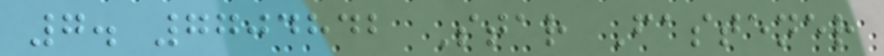7. 7704842 Star Fastener
